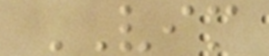VIM
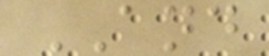AND
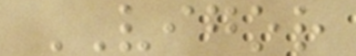VIGOR
